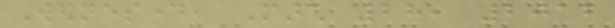Wednesday, March 28, 2012
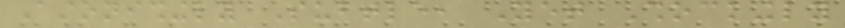Astonishingly Subtle, Yet Shockingly
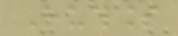Ruthless
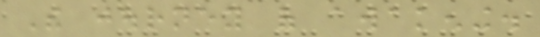The journey of awakening.
